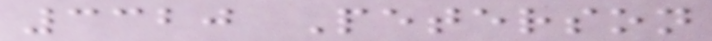3320 Peterson
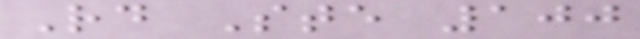Rd Ste 100
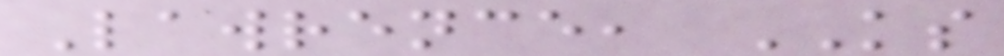Lawrence, KS
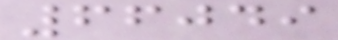66049
